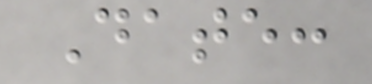Date:
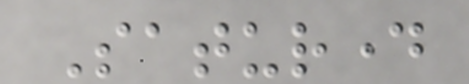Saturday
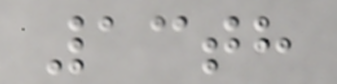13th
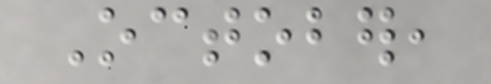October,
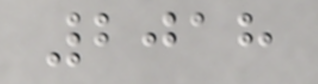2018
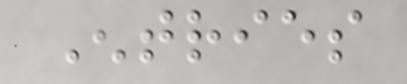Entries
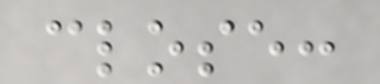close:
